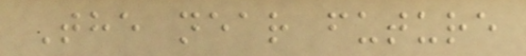The near future
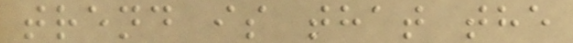trend is that the
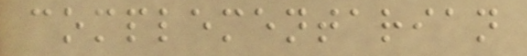complementarian
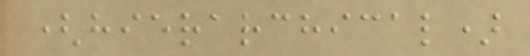(hierarchical)
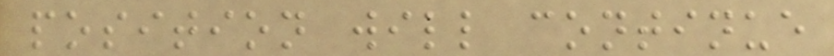position will continue
